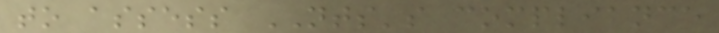to assess NTS's compliance
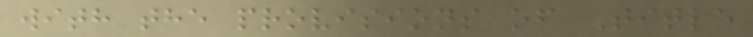with the provisions of Title
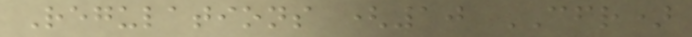Regulations (10 CFR)
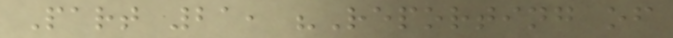Part 21, "Reporting of
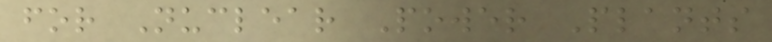for Nuclear Power Plants
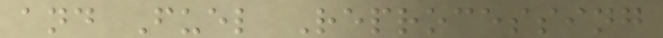and Fuel Reprocessing
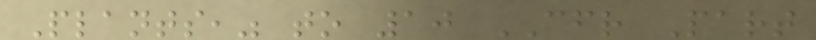Plants," to 10 CFR Part
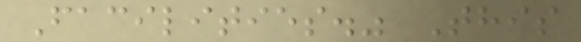Facilities." This
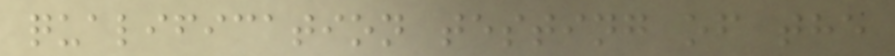qualification testing of the
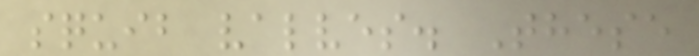squib valves. These
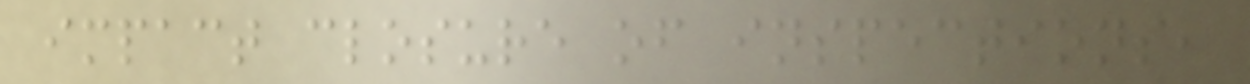impact closure of inspections,
